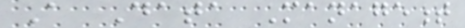A Data Management
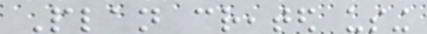Plan created using
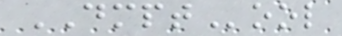DMPTool
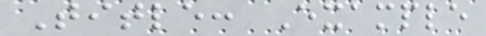Title: Example
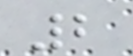2
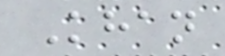Khan
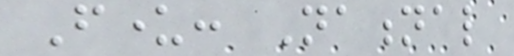Funder: National
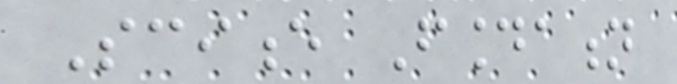Science Foundation
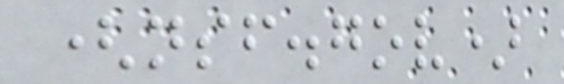(nsf.gov)
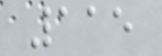115
